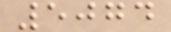5074
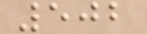502
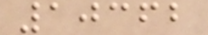10362
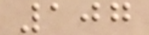107
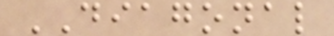DIAGONAL
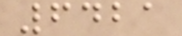6421
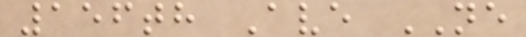156th Ave NE
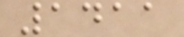1411
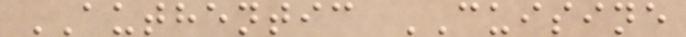AUTHENTIC CUISINE
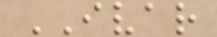IVAR
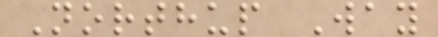Northup Way
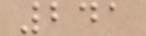241
